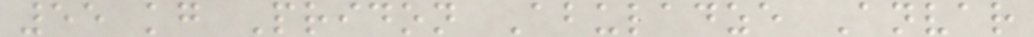55 kg Pridon Abuladze Anvar
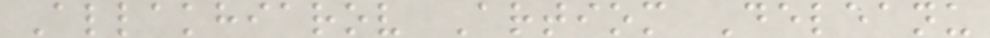Allakhiarov Artiom Deleanu
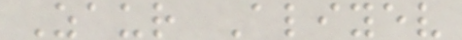Zaur Aliyev
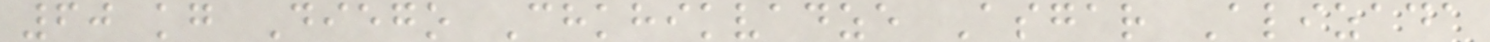60 kg Diego Chkhikvadze Asgar Alizada
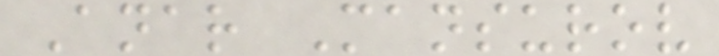Anar Mansurov
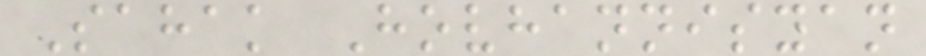Sahak Hovhannisyan
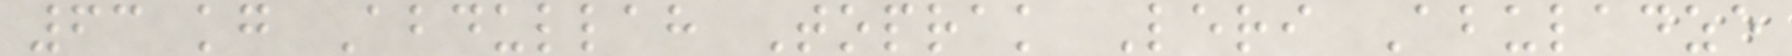63 kg Abdullah Toprak Leri Abuladze
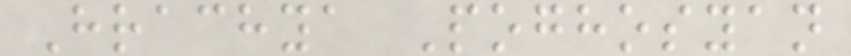Hrachya Poghosyan
